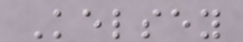Kelsey
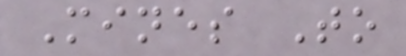Mines To
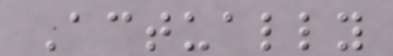Actually
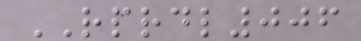RPRDL006
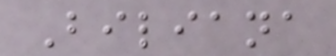Biliana
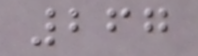267
